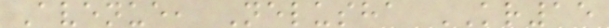Avenue, Nelusha KR15
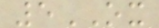5OX
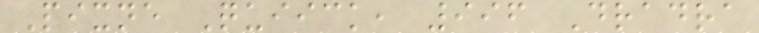Pixne Quiick, 996 Dradra
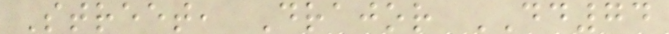Street, Drajor DD74
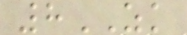8ZK
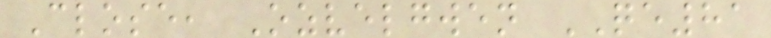Close, Ozvelgwen QE81
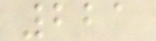221
